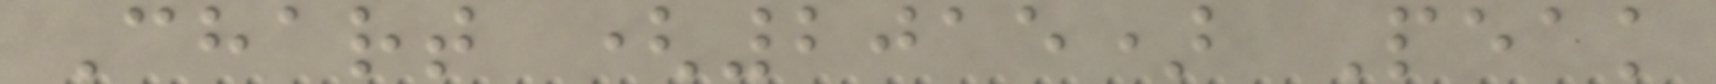Chart (2015) Peak
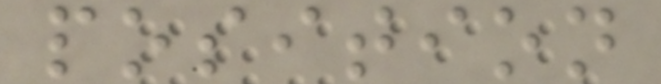position
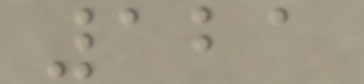121
